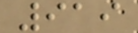919
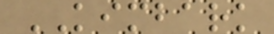KIMBARK
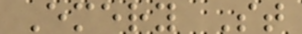Emery St
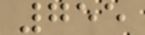755
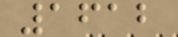1612
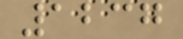1237
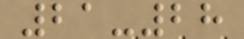21-28
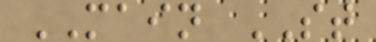MAIN ST
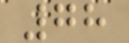78
